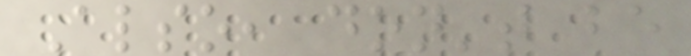Also, don't be
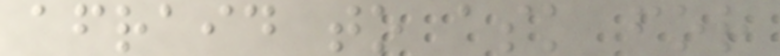afraid to ask for
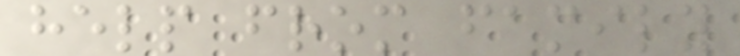help from family
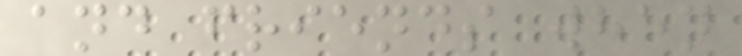and friends when
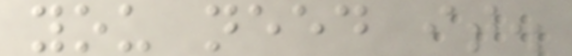you need it.
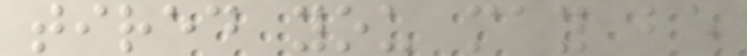tired you may be
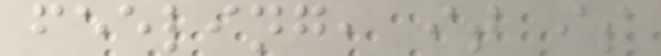feeling, it is
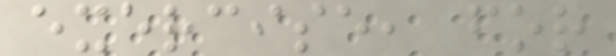exercise, for
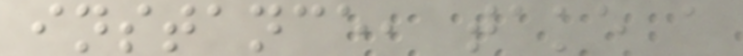instance, take a
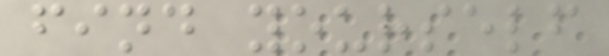find yourself
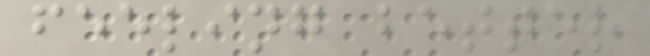feeling better
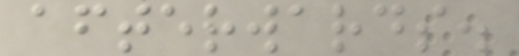afterwards.
